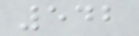542
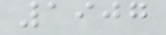1907
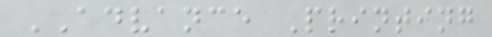ADVANCE Printing
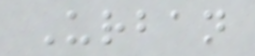Urban
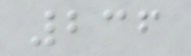236
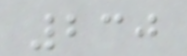230
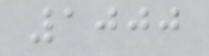1000
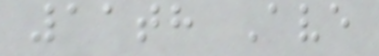11th Ave
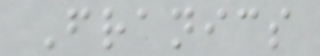Franics
